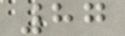87
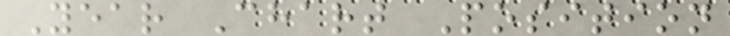Year Chart Position
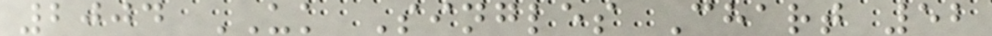2004 UK Singles Chart 52
